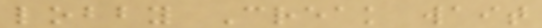lobby Creak wait
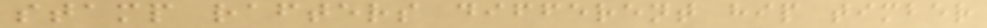stamp rafters different hip timber
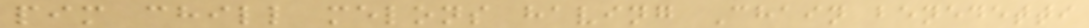pim chill melons having Chain benedetti
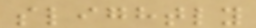slightly
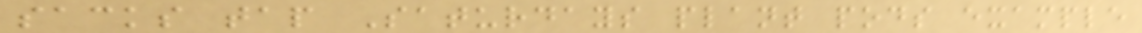sacks tap Saturdays plant pods example
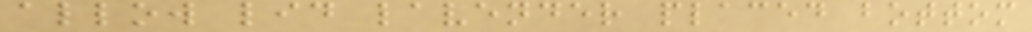allow lid lavender placed bottom
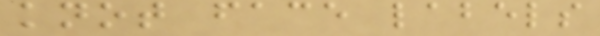knot face labels
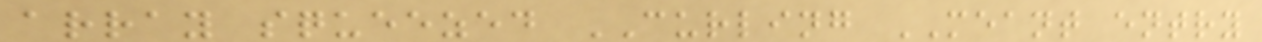array squeezed CURLING MEANT entry
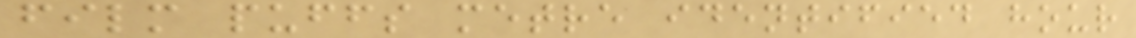film puffs metre identified hour
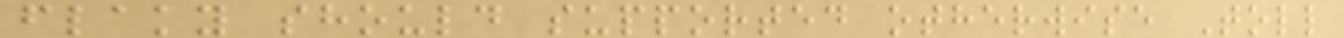flaky should supported otherwise Toll
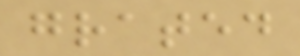grated
